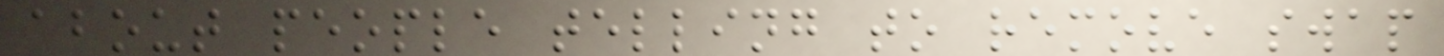about people telling to remove swap
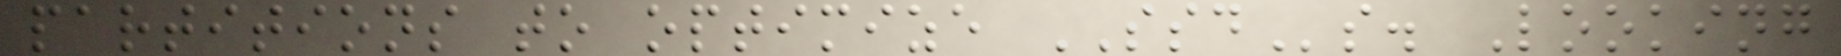partitions to optimize SSDs. Looking
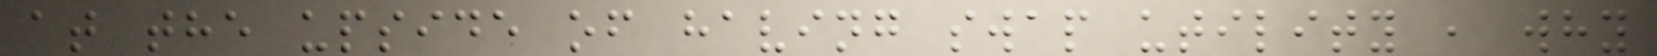at the upside of having swap utility , why
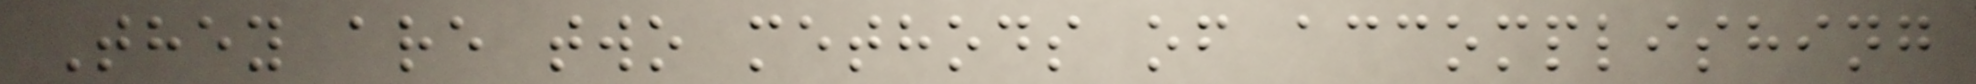They are two methods of accomplishing
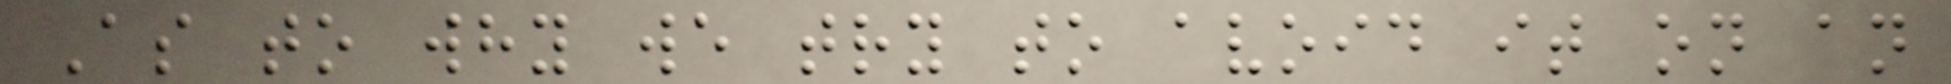As to why we try to avoid it on an
